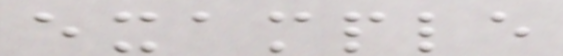example
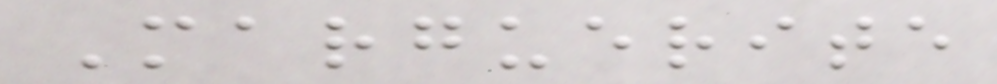Marguerite
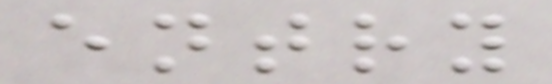entry
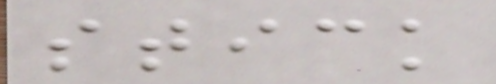stick
